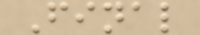Final
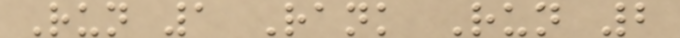Run 1 Rank Run 2
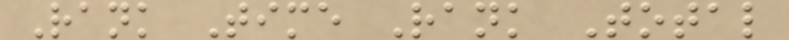Rank Time Rank Total
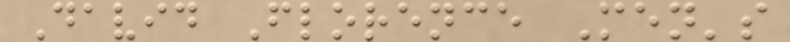David Florence Men's
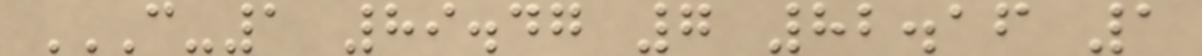C-1 89.47 7 82.16 1
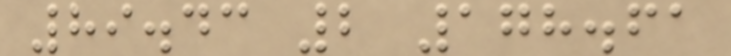89.43 2 178.61
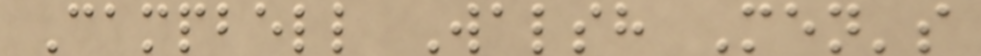Campbell Walsh Men's
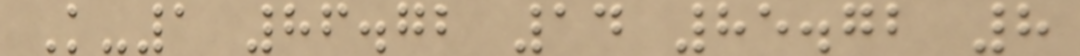K-1 86.72 14 85.72 8
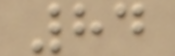84
